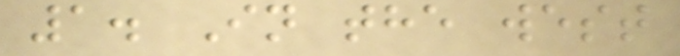1. In the west
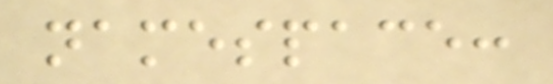namespace:
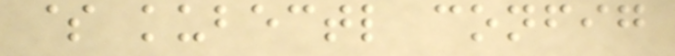$ kubectl config
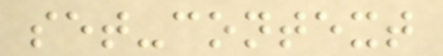set-context
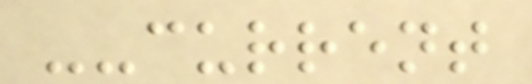--current
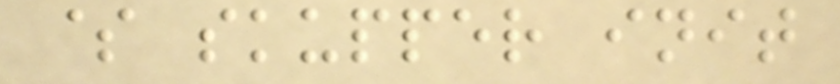$ skupper init
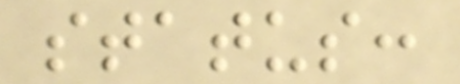status:
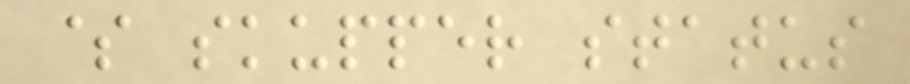$ skupper status
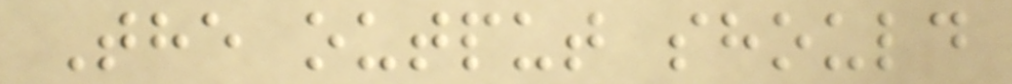The output should
